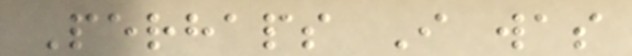Perhaps I was
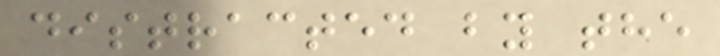distracted by the
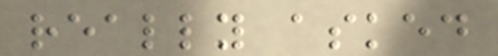really asked
